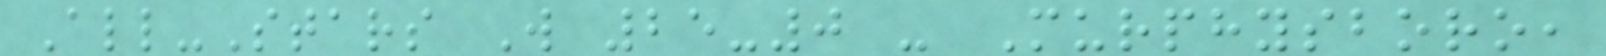All-Stars W 25-0 - Murphysboro,
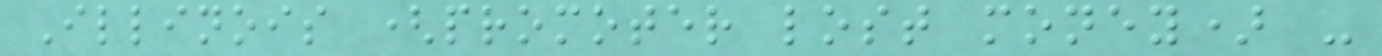Illinois (promoter lost money) -
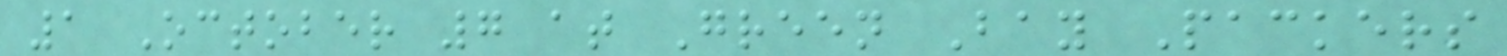1 October 7 at Green Bay Packers
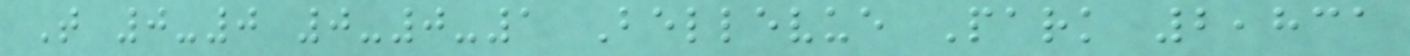T 0-0 0-0-1 Bellevue Park 2,831
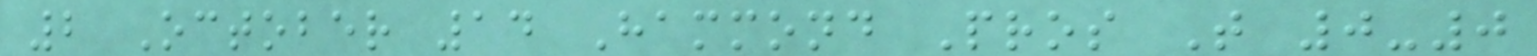2 October 14 Hammond Pros T 0-0
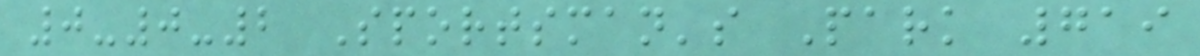0-0-2 Sportsman's Park 719
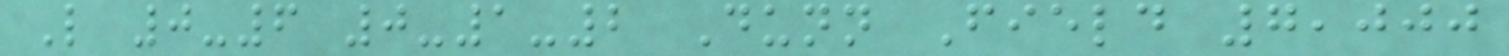L 0-6 0-1-2 Dunn Field 7,000
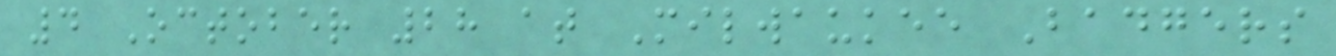4 October 28 at Milwaukee Badgers
